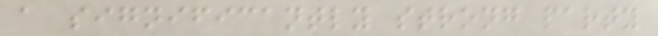a significantly strong party
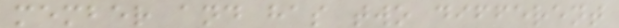member and has two different
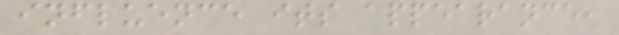influence its appearance,
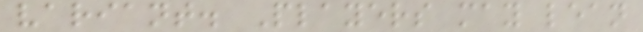variant. Players may lean
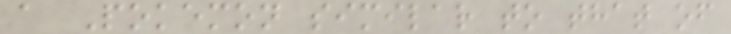a Pokemon similar to that of
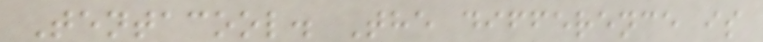Tentacool. The difference is
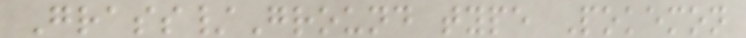Grass/Ground type Pokemon
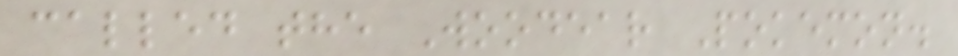called the Woodear Pokemon.
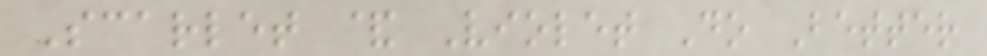Scarlet & Violet Do Better
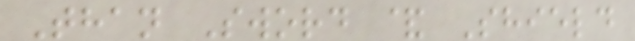Than Sword & Shield
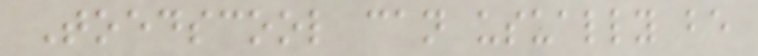Toedscool can usually be
